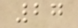27
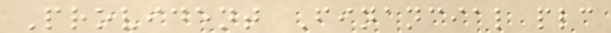Provident Financial plc
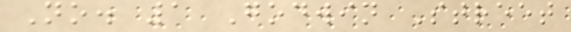No. 1 Godwin Street
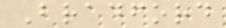Bradford
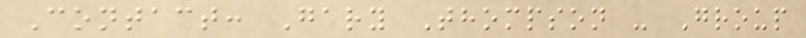Contact: Gary Thompson - Group
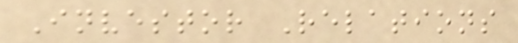Investor Relations
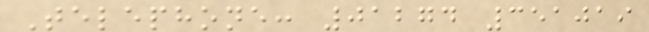Telephone: 01274 351019
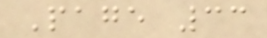Page 33
